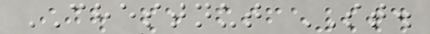CHESTNUT ST.
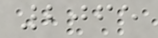2065
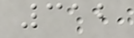312
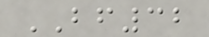BF32
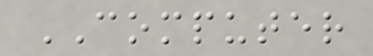COMPUTER
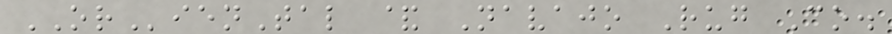ORienTal & Navajo Rug Co.
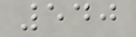540
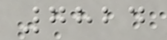7824
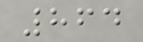864
